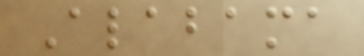Alabama
